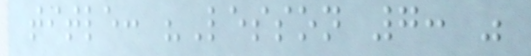title: "Lesson 7: "
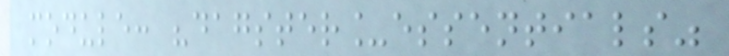module: "dagster_essentials"
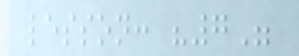lesson: "7"
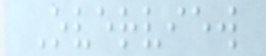Overview
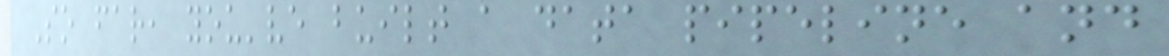So far, you've built a data pipeline and
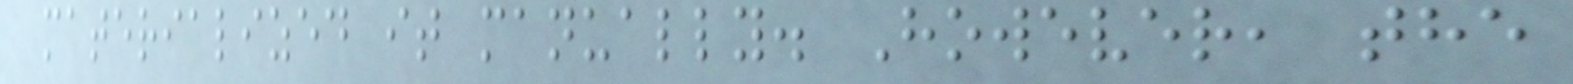materialized it manually. However, the
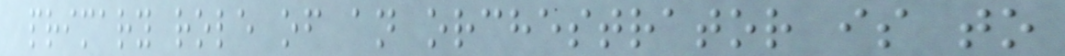primary role of an orchestrator is to
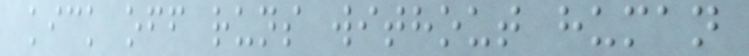kick off runs without human
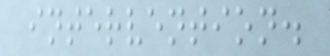intervention.
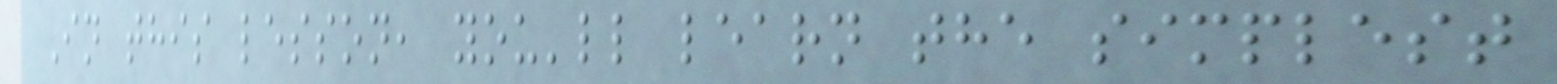In this lesson, you'll learn the simplest
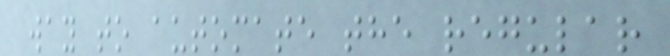way to automate the regular
